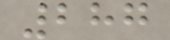287
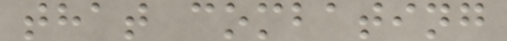that combating
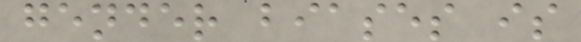gender biases is
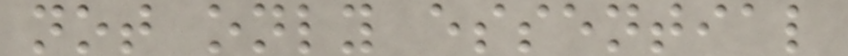not only essential
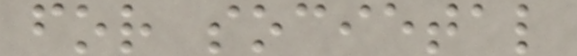for societal
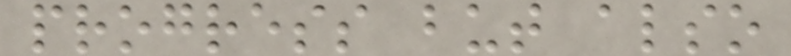progress but also
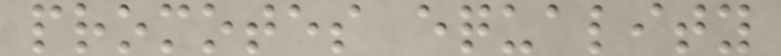promotes equality
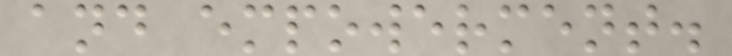and empowerment.
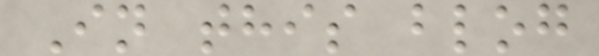In this blog
